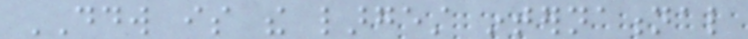DDW is the largest international
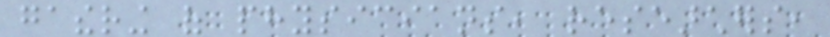gathering of physicians, researchers,
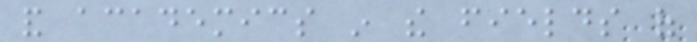and academics in the fields of
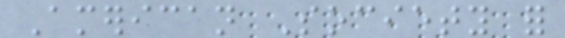American Society for
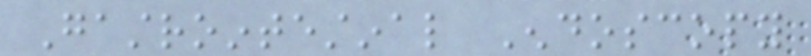Gastrointestinal Endoscopy
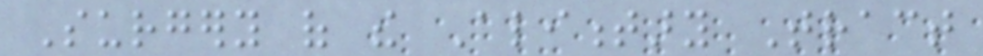Surgery of the Alimentary Tract
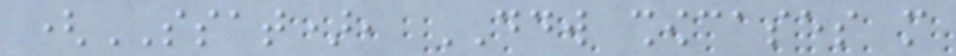(SSAT), DDW showcases more
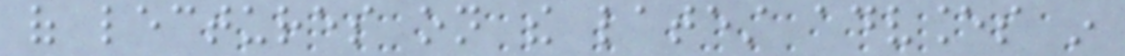of lectures on the latest advances in
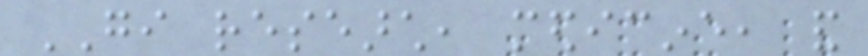GI research, medicine, and
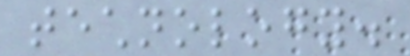technology.
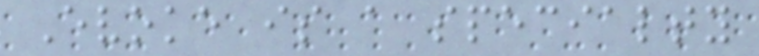Evoke is a specialty
